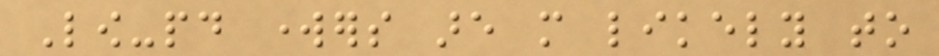Low-paid workers are more likely to
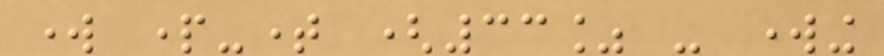work part-time (33% - working
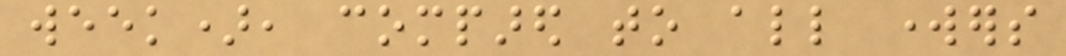week), compared to all workers
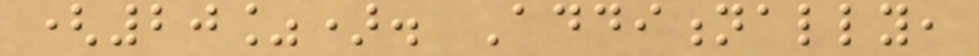(20%). Additionally,
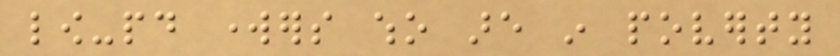low-paid workers who are in poverty
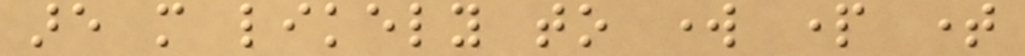are more likely to work part time
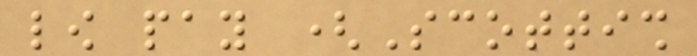low pay (Scottish
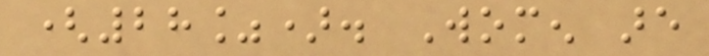(28%). Women are
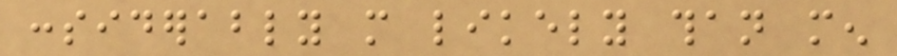considerably more likely than men
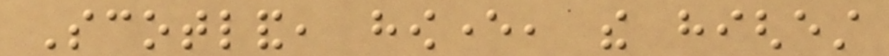Scotland, however, the highest
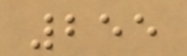255
